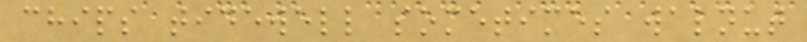chips tidewell sometimes walnut
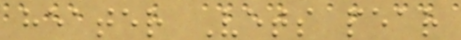heater Vets pear
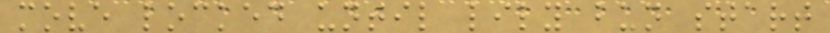move locked until lily bun start
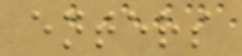enters
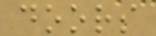doors
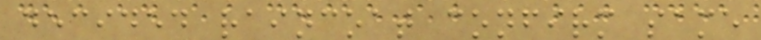decided raincoat confirm same
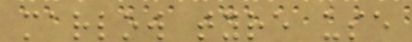marlow tyre use
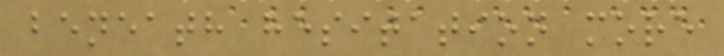beneath hesitation more
